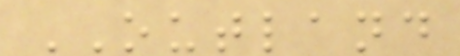OUTLAND
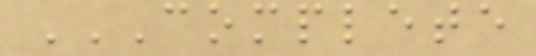COMPLETE
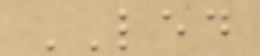LED
